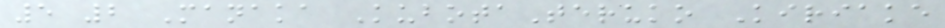5 2 Manaka KubotaTeruko Kiriake
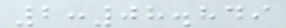2:08.849
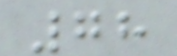78
